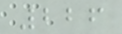226
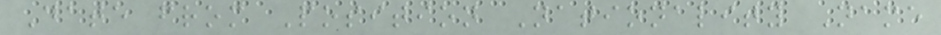Date from Position Nationality Name
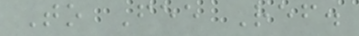To Fee Ref.
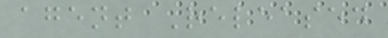agent Released
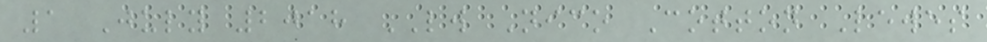1 July 2018 LW Nico Cotton Lewes
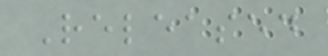Released
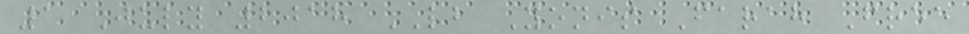1 July 2018 LB Yonis Farah Free
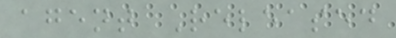agent Released
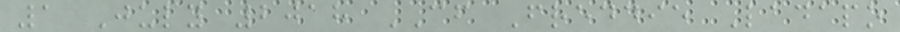1 July 2018 CF Freddie Ladapo
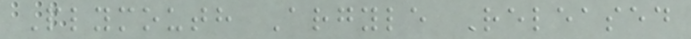Plymouth Argyle Released
